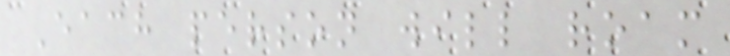Each person will roam
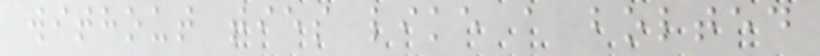without ties like a bolted
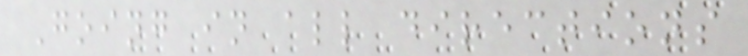Going in all directions
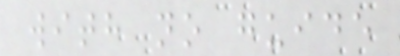with no guide
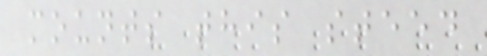mounts this steed
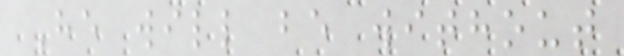He will be without
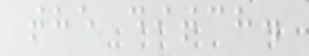the ditch.
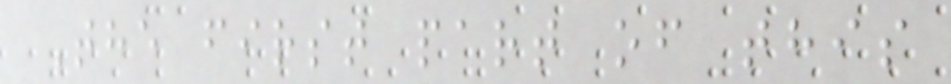The first part of this
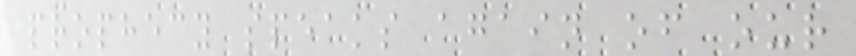prophecy speaks again of our
